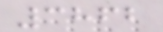3862
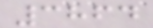3864
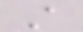A
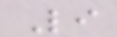Li
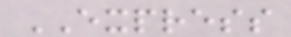EXPRESS
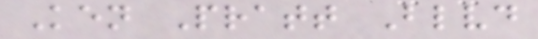Ken Pratt Blvd
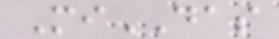MiDAS
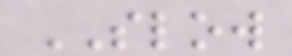SLOW
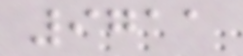9711
